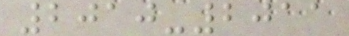2010-2011
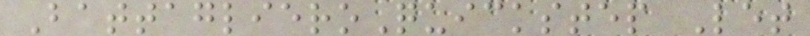BattaglieroQuickstep Let
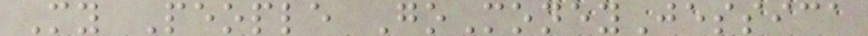My People GoMoneyJessica
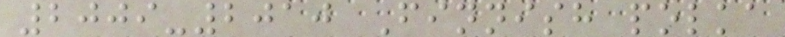2009-2010 Finnish polka
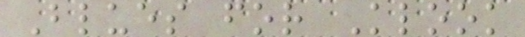Blues for Klook
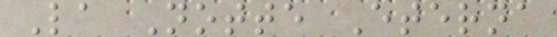La Notte Eterna
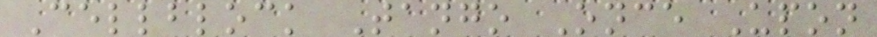Cellblock Tango Once Upon
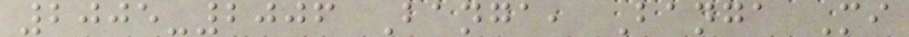2005-2006 Banga, Banga Mi
